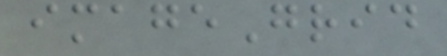imageGrid
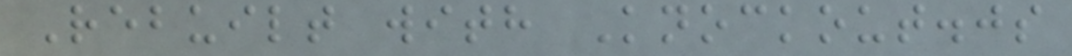Rebuilt with Knockout.js
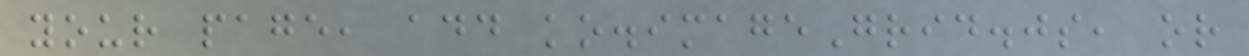your page, add ko.imageGrid.js, or
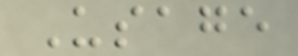Usage
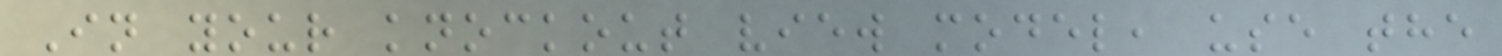In your knockout view model, use the
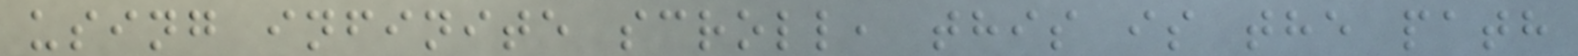using infinite scroll, this is the path
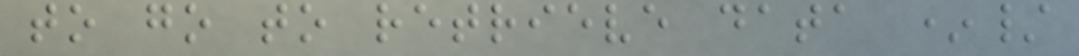to go to retrieve data */
